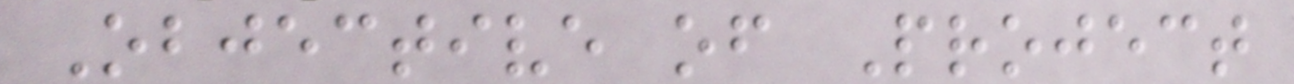Objective of Project
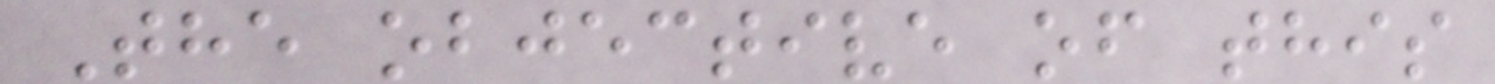The objective of this
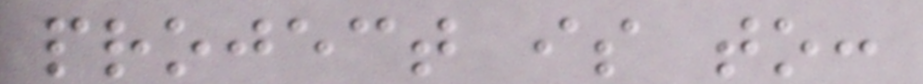project is to:
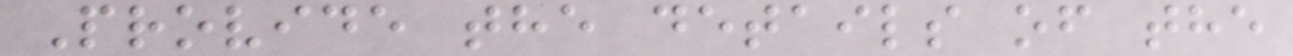Provide the details of the
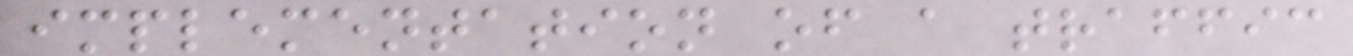implementation of a traffic
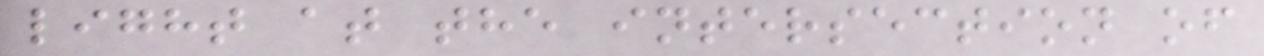light at the intersection of
